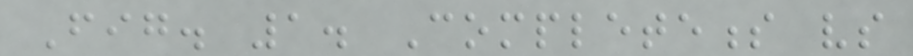Fig. 1. Completeness vs
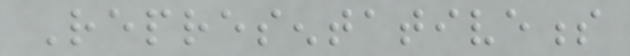Representativeness
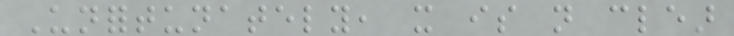Unfortunately, it is not clear
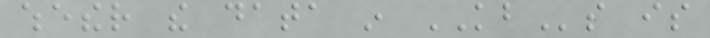whether the data in KBs is
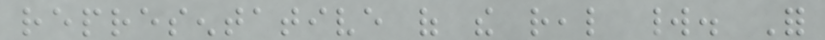representative of the real world. For
